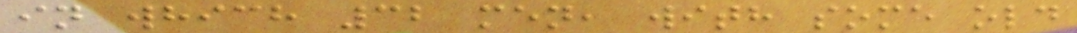in which 32 men, with some old
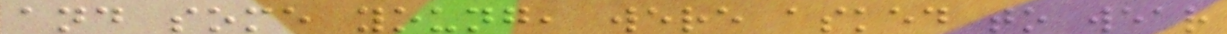and some young, were asked to wear
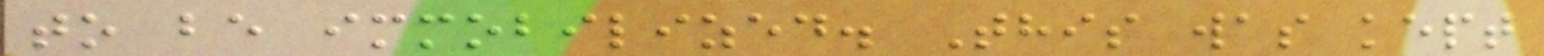to be immobilized. This was kept
